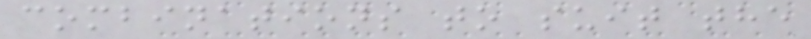combinations to suit the
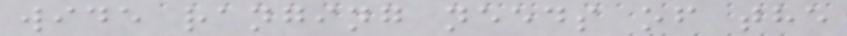wide ranging needs of the
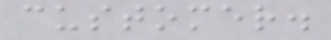customer.
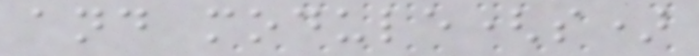and module(s)
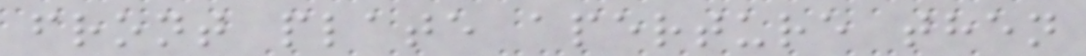front plate aperture then
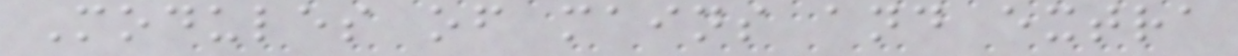Modules of mains and extra
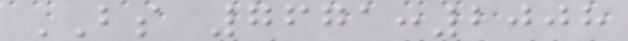BS 7671:2008
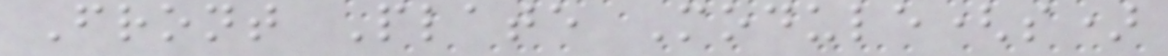Front Plate Module(s)
